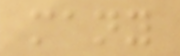many
